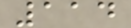114
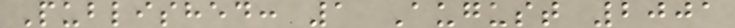Published: 1 August 2001
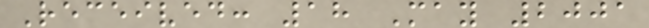Received: 18 May 2001
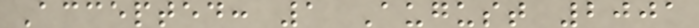Accepted: 1 August 2001
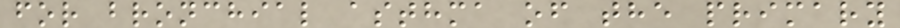for bronchial asthma of the primary
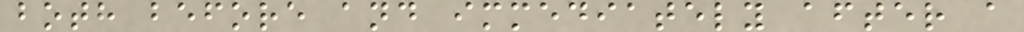both before and immediately after a
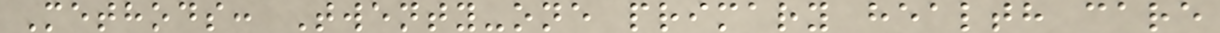Methods: Twenty-one primary health care
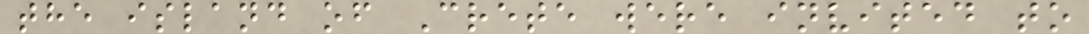the island of Crete were invited to
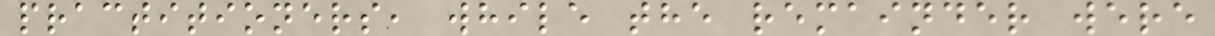practitioners, while the remainder were
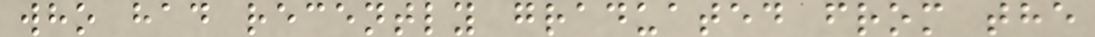who had recently graduated from the
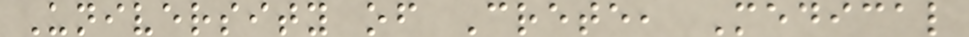University of Crete, Medical
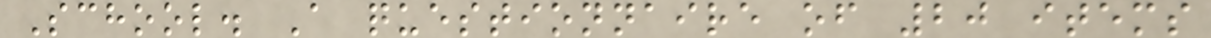School. A questionnaire of 20 items
